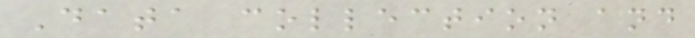Data collection and
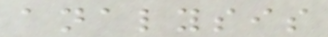analysis
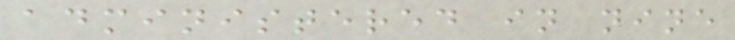administered in nine
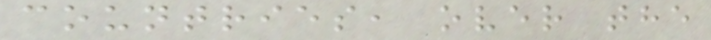countries, over the
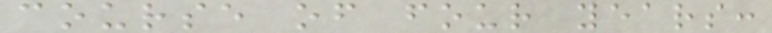course of four years:
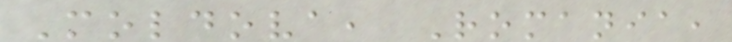Moldova, Romania,
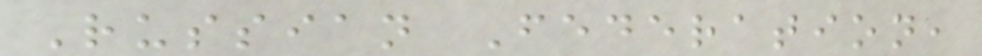Russian Federation,
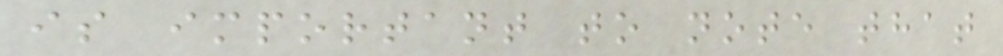is important to note that
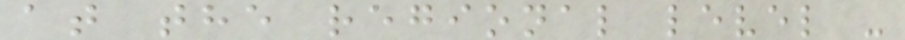at the regional level -
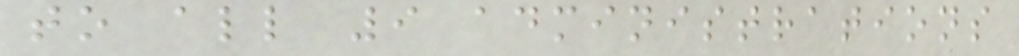to all 9 administrations
